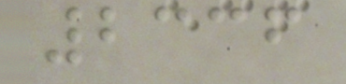2336
